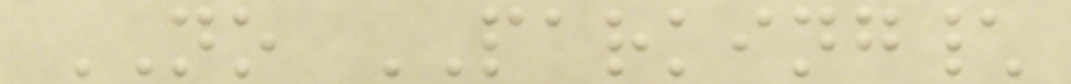NO PARKING\
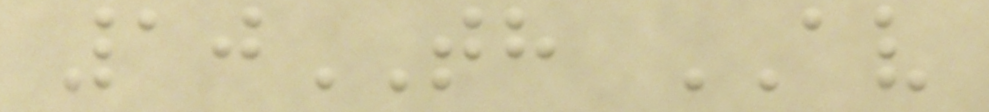10TH AV
